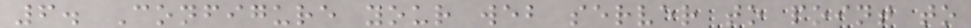6. Configure your web server to point to
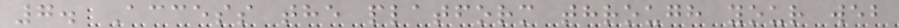7. Access the platform through your web
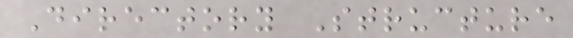Directory Structure
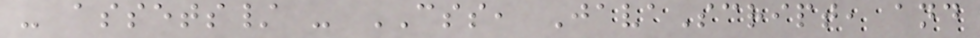- assets/ - CSS, JavaScript, and
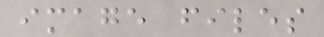image files
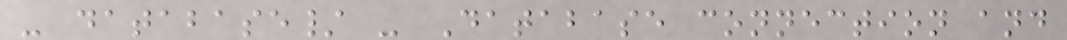- database/ - Database connection and
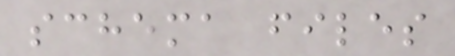schema files
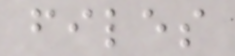files
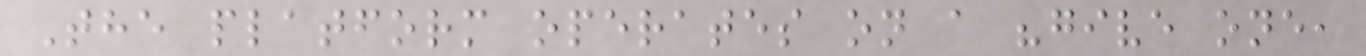The platform operates on a "give one,
